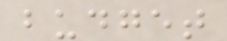budget
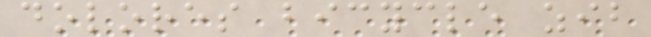dolores bicycle zib
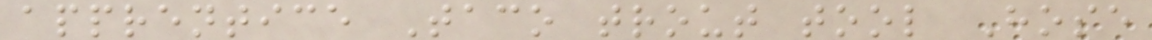apprentice Taco trout tool Hose
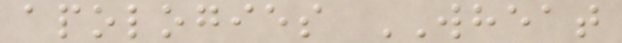apologies WHEAT
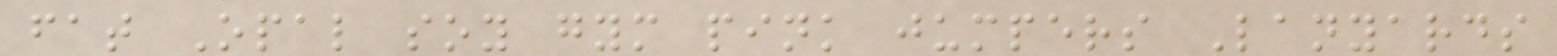fat Opal soy gym pink jumpers Lanyards
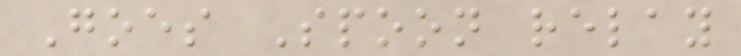Goes Spoon relay
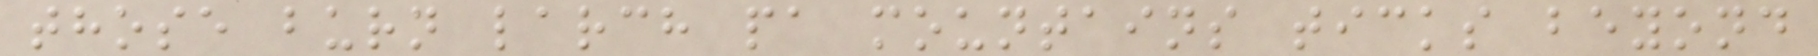those burn larch pa mountains ticks beyond
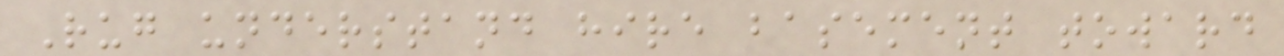Rug understand hire basement toward
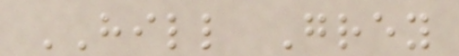HILL Grey
